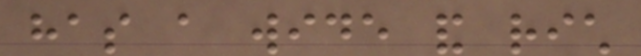has a wide and rich
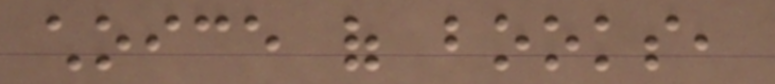choice of books,
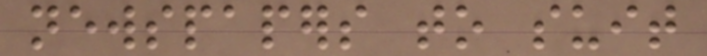newspapers to suit
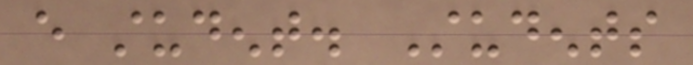every student. Students
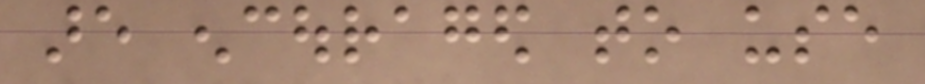are encouraged to use
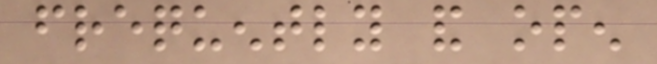frequently and open
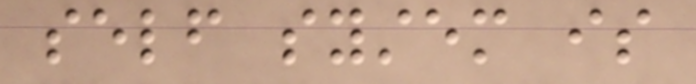self system is
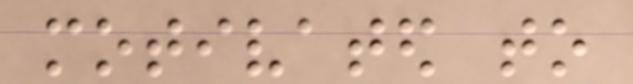motivated to
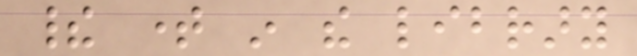their time in the library
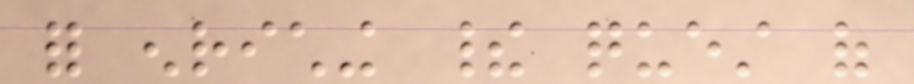for enriching their quest of
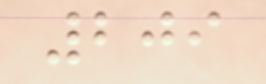209
